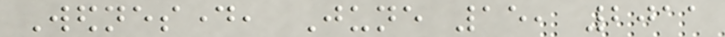Wednesday, June 15, 2011
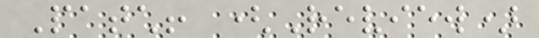Patch! (Review)
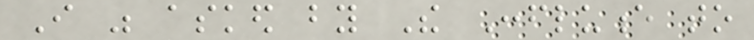I was asked by The Confluence to
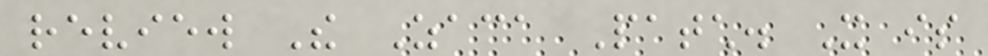review The Zaca Patch. It is
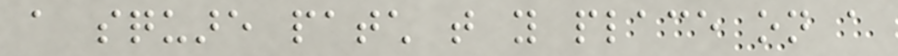a square patch that you place on a
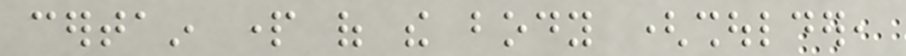certain part of the body (shoulder,
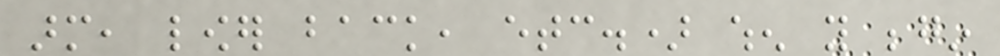arm, lower back, etc.) when you begin
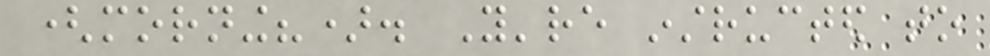(morning?). You're instructed to
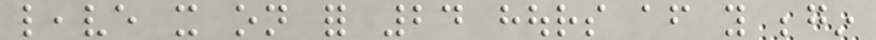leave it on for 24 hours after you begin
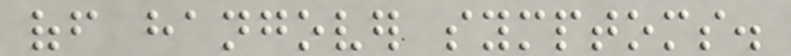off hangover symptoms.
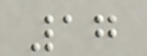17
